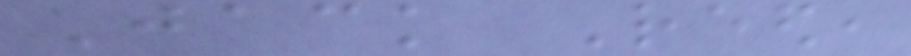Jack Reed,
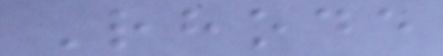Rhode
